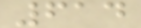614
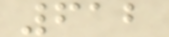612
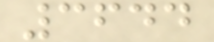3644
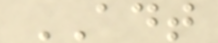ADT
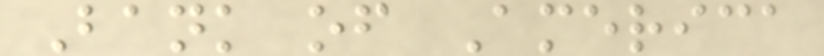Bank of America
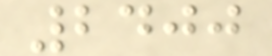2400
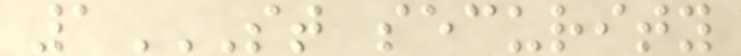1ST SECURITY
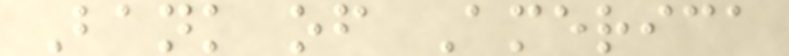Bank of America
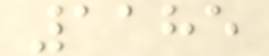1185
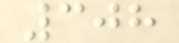308
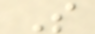S
